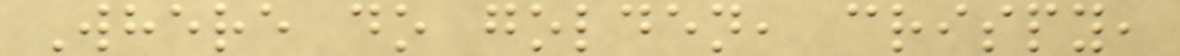Where do golden, crispy,
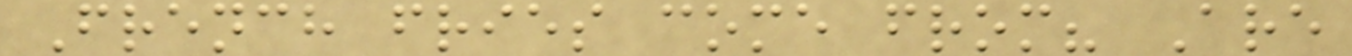French fries come from? Are
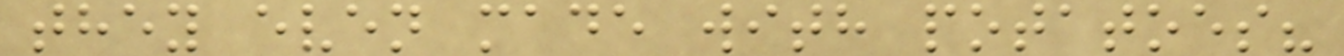they even made with potatoes?
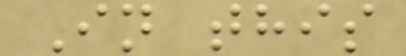In this
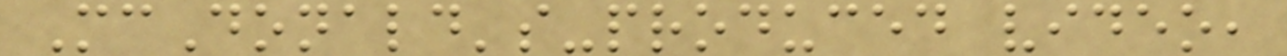McDonald's-produced video,
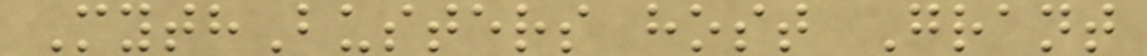MythBusters host Grant
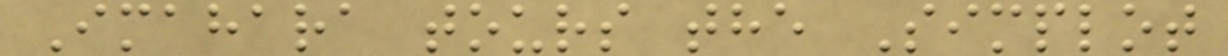Imahara tours the Simplot
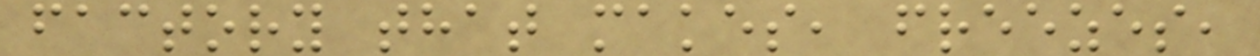factory that makes, freezes,
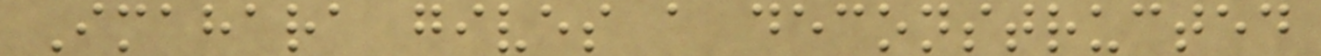Imahara gives a deconstructed
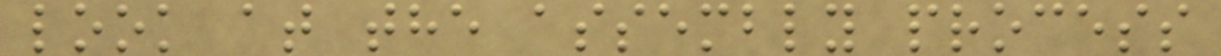look at the assembly process
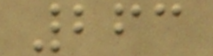263
